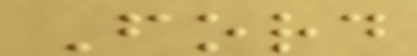Ford
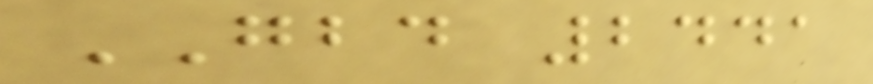GBD 2441
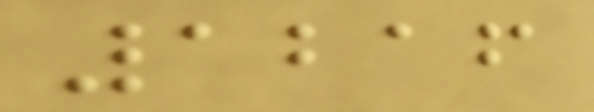1216
